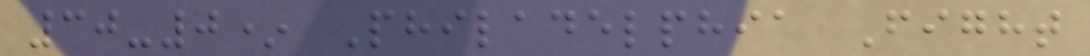30-0* Philadelphia Fight
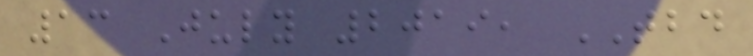13 July 2019, TBD
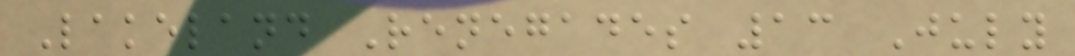Lakeland Renegades 13 July
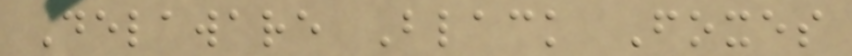Delaware Black Foxes
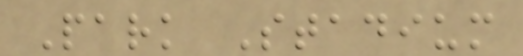Park Stadium
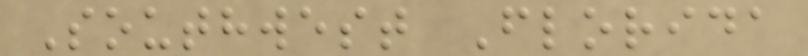Southwest Florida
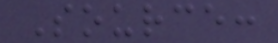Source:
